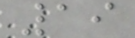19
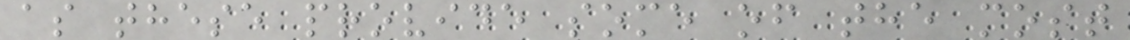as these provide some of the most
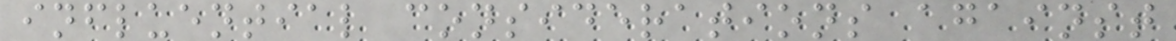influential considerations against
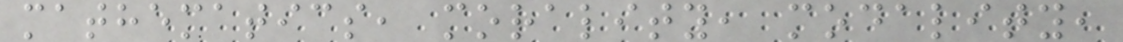mathematics, morality, modality,
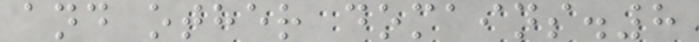and other domains.8
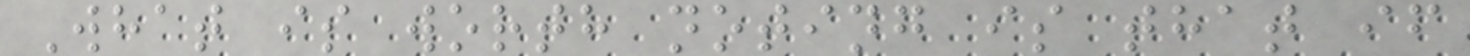What is worth noting is that if
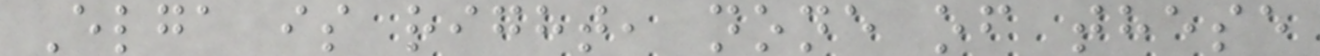Elga is right, none of these
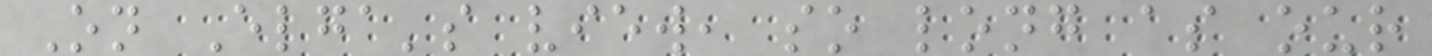On Elga's view, so long as our
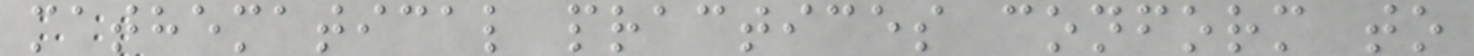mathematical practices conform to
